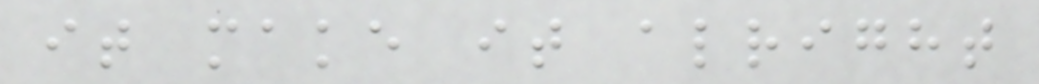it make it alright
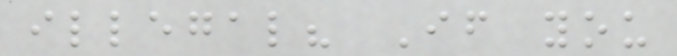illegal? If you
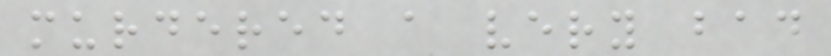murdered a very bad
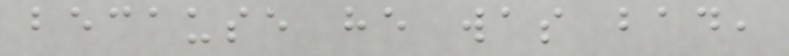because he was bad,
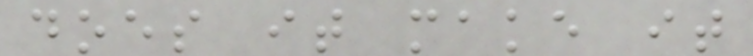does it make it
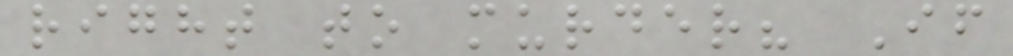right to murder? If
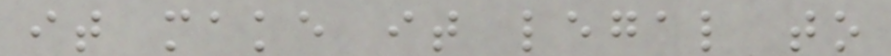it make it legal to
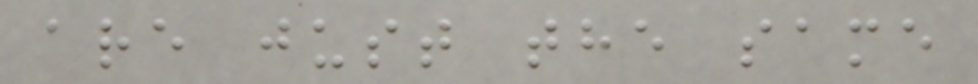are just the same
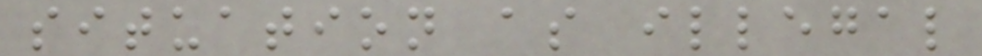situation as illegal
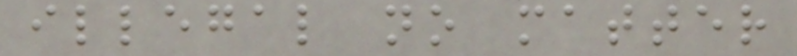illegal no matter
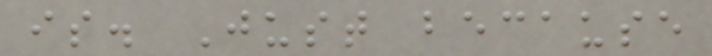is. Just because
